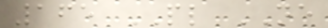165 PL NE
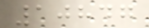10847
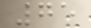75
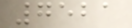7521
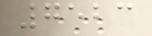7523
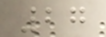27
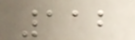112
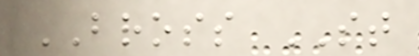BROSS ST
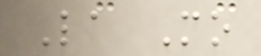La Mo
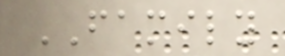FAMILY
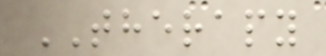THERAPY
